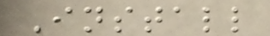Install
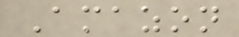Amazon
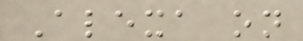Alexa on
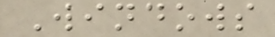Windows
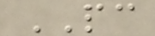PC
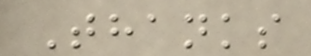Thanks
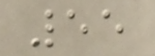55
